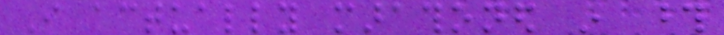I actually marathoned in those
